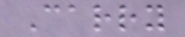Carry
